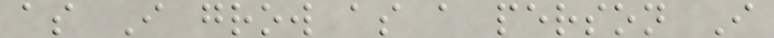as I grow as a person I
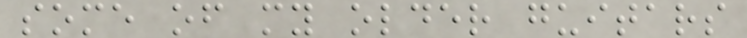some of my older guitars
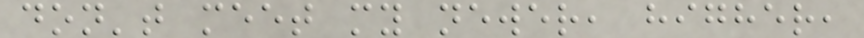don't meet my newer, higher,
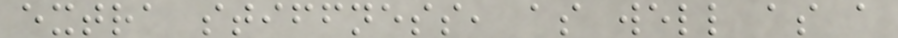extra stiffness, as well as a
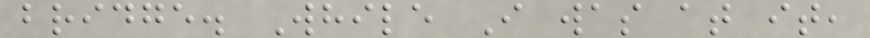bridge. While I was at it,
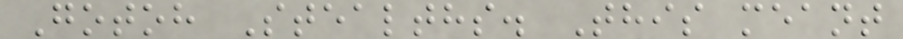Gotoh Stealths. This meant
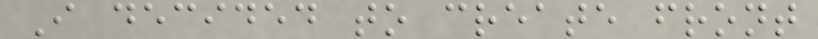I decided to create front
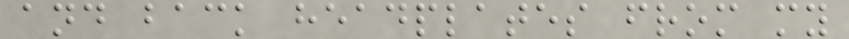and back headplates from my
